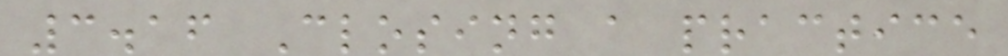3.16 Closing a practice
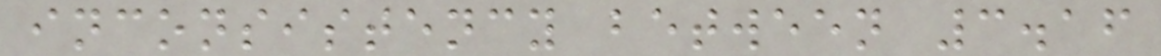inconsistency between 3.16
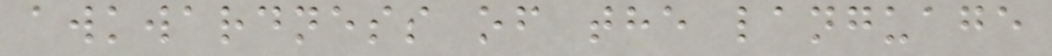awkwardness of the language
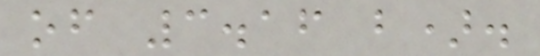of 3.16 b).
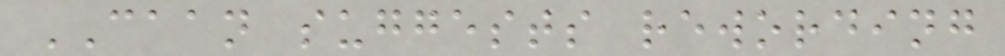CAAN suggests rewording
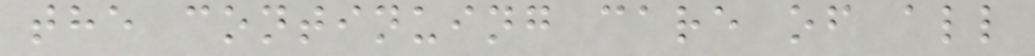the continuing care of all
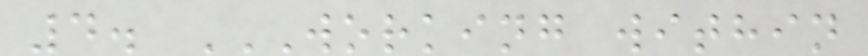4. WORKING WITHIN
